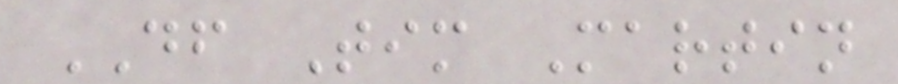DF Tim Martin
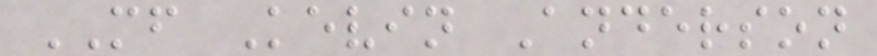MF Kevin Anderson
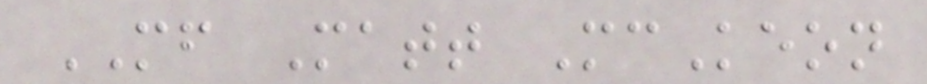MF Matt McKeon
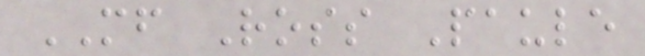MF Ross Paule
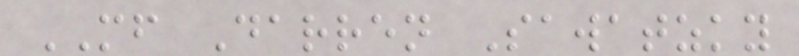MF Darren Sawatzky
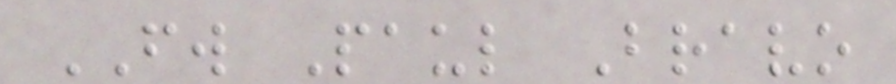FW Paul Bravo
